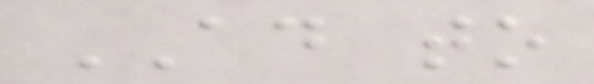AD to
